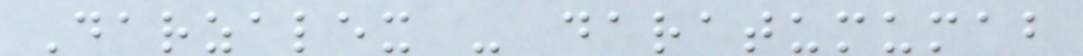Darzalex - daratumumab
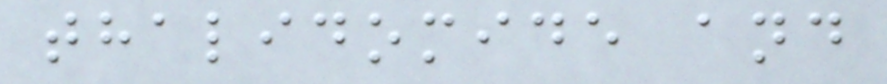thalidomide and
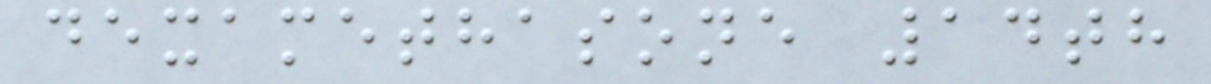dexamethasone 14th
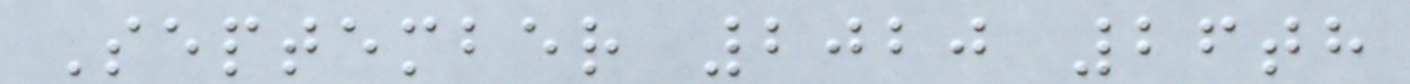September 2020 26th
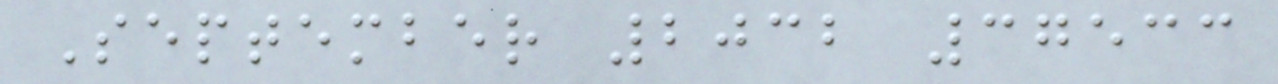September 2032 37533
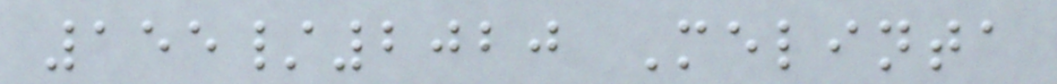155/2020 Melinta
